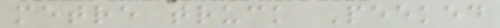metre truck Peeked
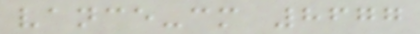vance-cm 8677
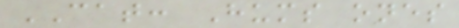CAT: Hums ones
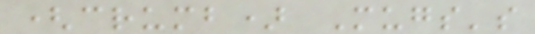(crumb) Mugs's
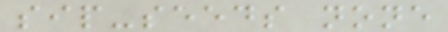sip-seeds none
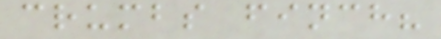crumbs finch?
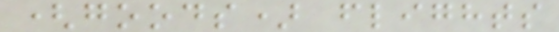(goods) flights
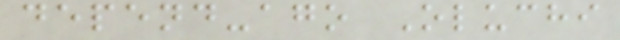depend-ago Oluchi
